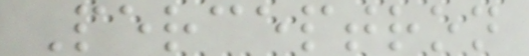Perceptron
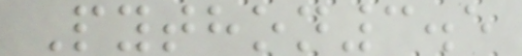Python3.5
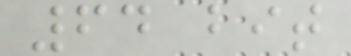64 bit
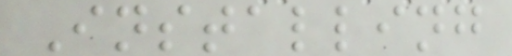Installing
